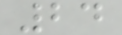24
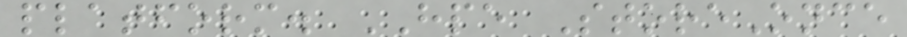platform. HPE StoreOnce
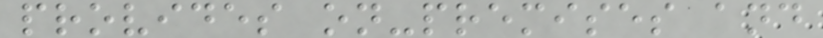provides on-premises and
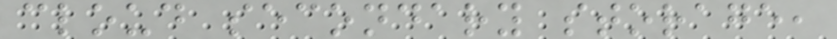cloud secondary storage,
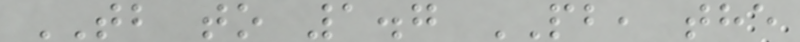TB to 1.7 PB, the
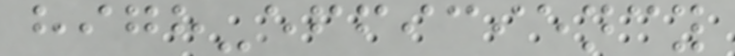high-efficiency
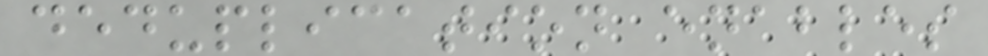deduplication enables
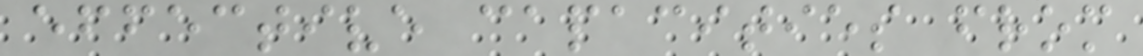effective capacities from
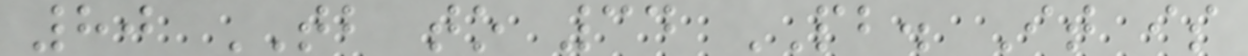80 TB to 34 PB. It is
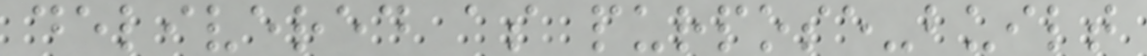delivered as purpose-built
